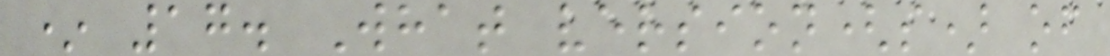* 17. What version(s) of
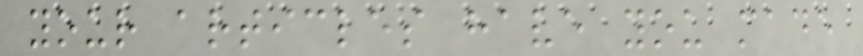your articles have you made
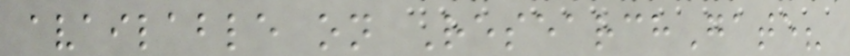available on ResearchGate?
